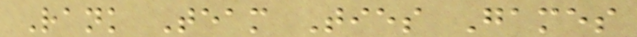Rank Team Ties Games
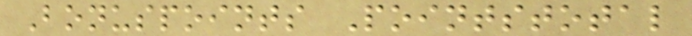Bonuspoints Pointstotal
